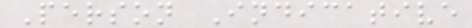Person Indicative
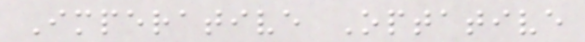Imperative Optative
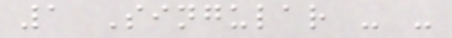1 Singular - -
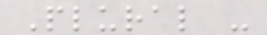Plural -
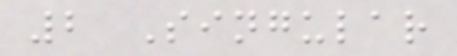2 Singular
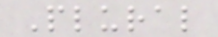Plural
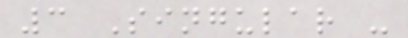3 Singular -
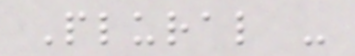Plural -
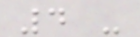4 -
